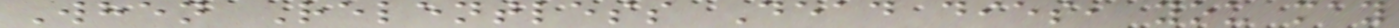When Relentless Dead dies, you may
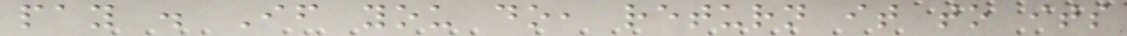pay . If you do, return it to its
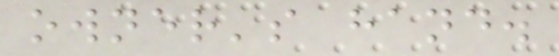owner's hand.
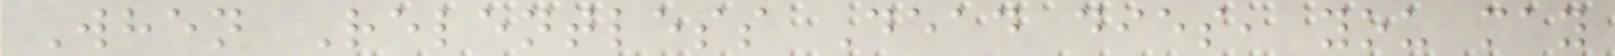When Relentless Dead dies, you may
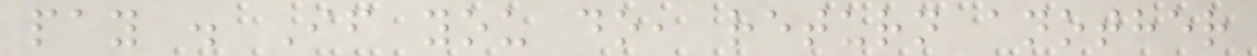pay . If you do, return another
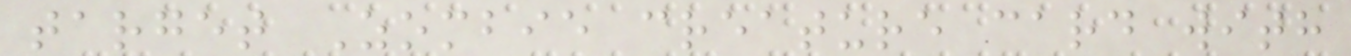target Zombie creature card with
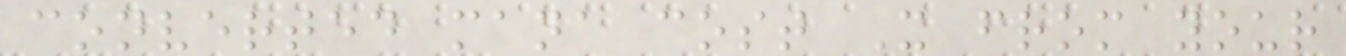converted mana cost X from your
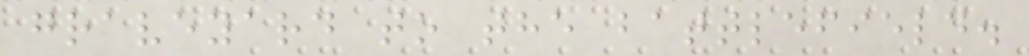graveyard to the battlefield.
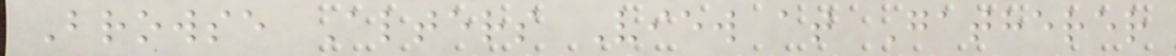Browse Alters View at Gatherer
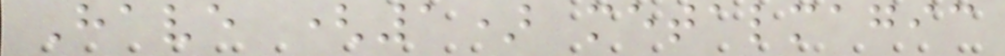Have (1) metalmagic
